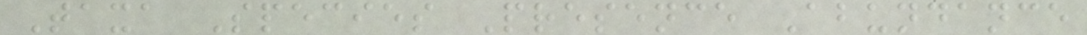Taxa Species Presence Abundance
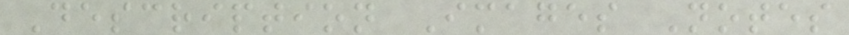Description Images Notes
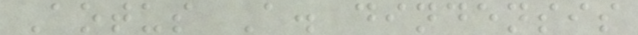Aotus A. dindensis
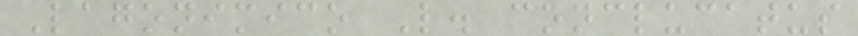Lagonimico L. conclucatus
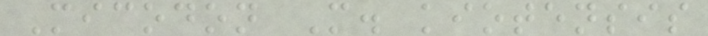Micodon M. kiotensis
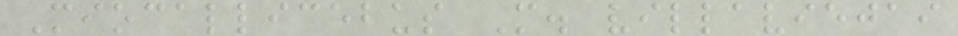Miocallicebus M. villaviejai
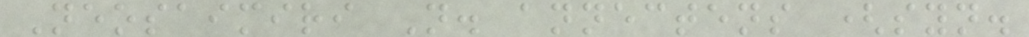Neosaimiri N. annectens (syn.
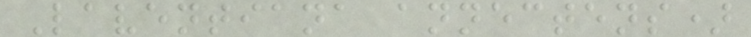Laventiana annectens)
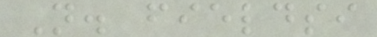N. fieldsi
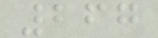267
